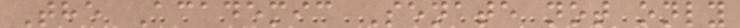The Academic Senate not only
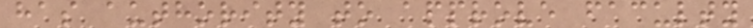has authority to approve faculty
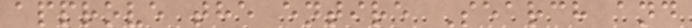approve the entire Search and
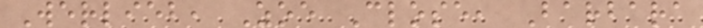Werlieb, Zoe Close, Barbara
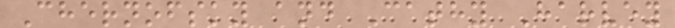Chernofsky and Cathy Harvey
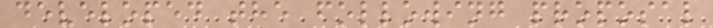developed the following proposal
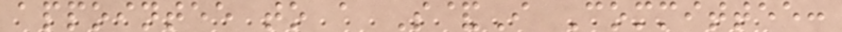appointee to a S&I Committee:
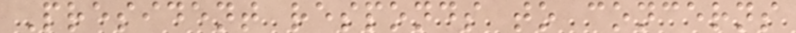President responds to concerns
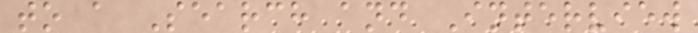to a Search and Interview
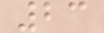23
